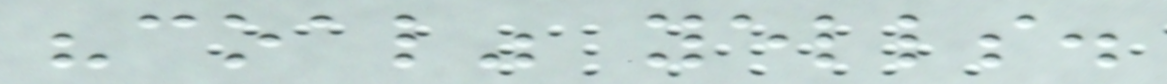"coal" yells.
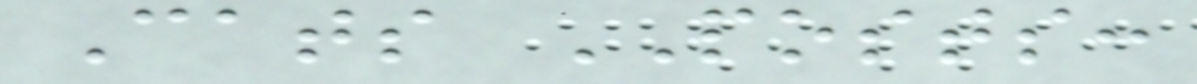Cats POSTS:
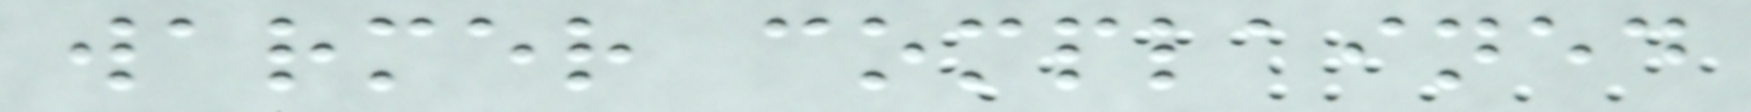warmer complained
